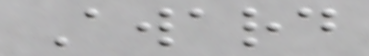Award
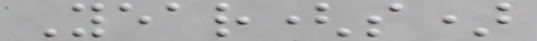Year(s)
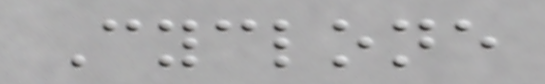Cyclone
